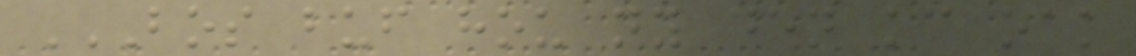BOS BUF HOU NY DEN KC OAK
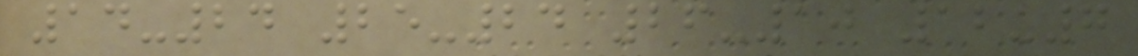14-24 25-24 26-10 12-7
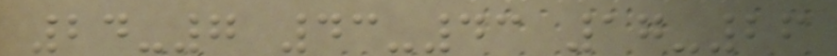24-7 43-43 17-26
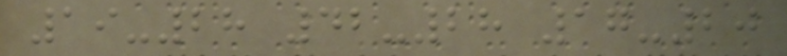19-28 42-28 17-20
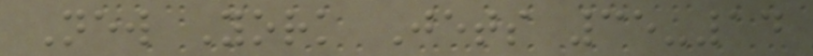New York Jets 35-14
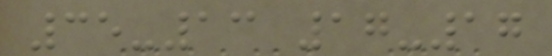35-13 17-17
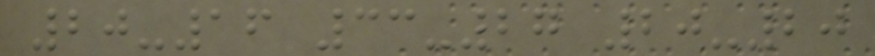20-16 33-27 20-20
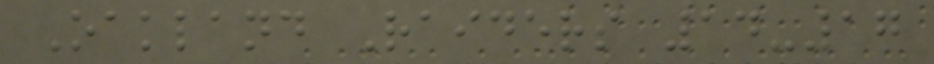Oakland Raiders 14-17
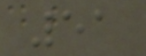51
